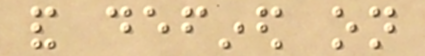and defined on
